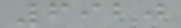6920
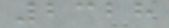2328
